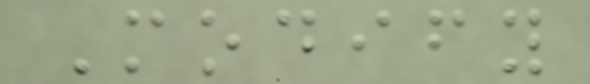Modify
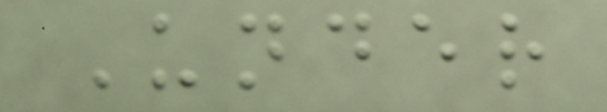Under
